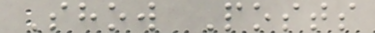Show Posts
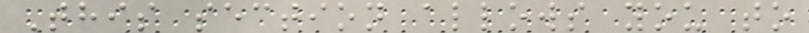This section allows you to
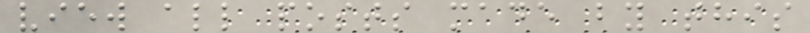view all posts made by this
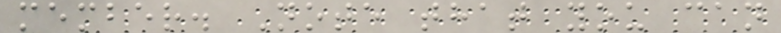member. Note that you can
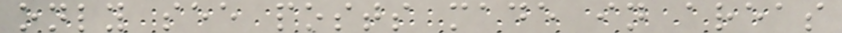only see posts made in areas
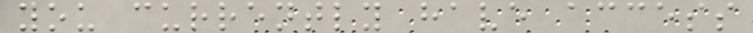you currently have access
